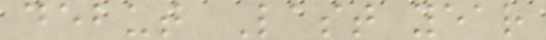debut Last year
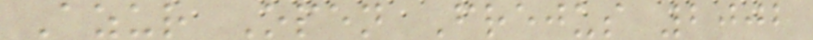Azur Open Frejus 2002
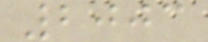2003
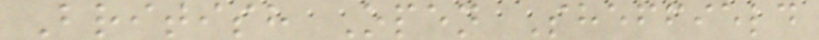British Open Sheffield
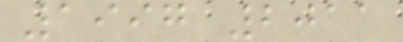1997 2011
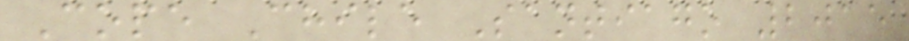Cope Chile Santiago 2015
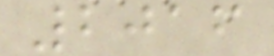2016
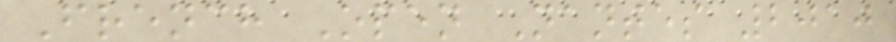French Open Nantes 2010
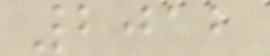2012
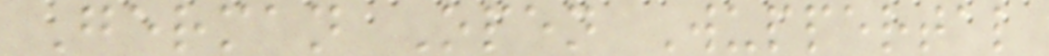German Open Wuppertal
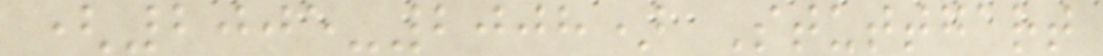(2005-2008) Stuttgart
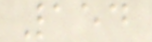154
